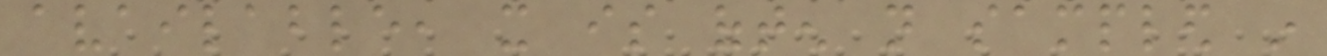available, it is often not sampled in
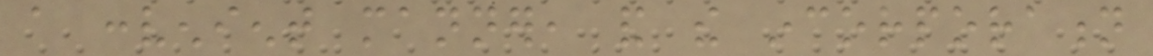a convenient manner, and the incorporation
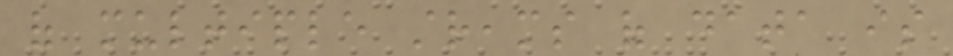of multiple streams of data is
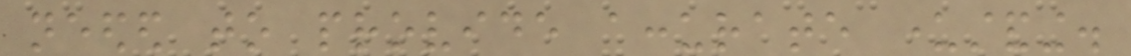needed to provide accurate understanding.
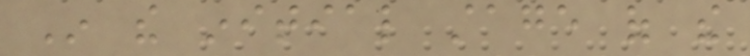In the initial stage of the
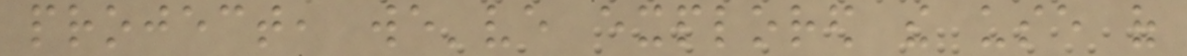project, we've explored the use of
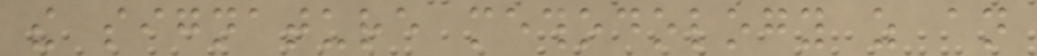the signature methodology as an
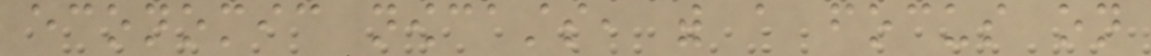economic nowcasts, with a focus on
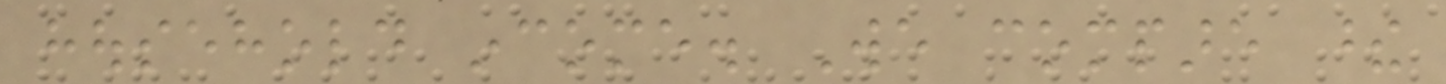household income. We compare these
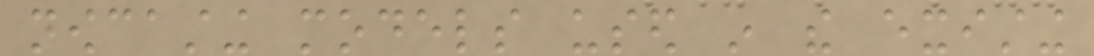nowcasting models used in the existing
